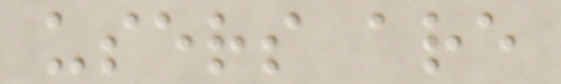users are
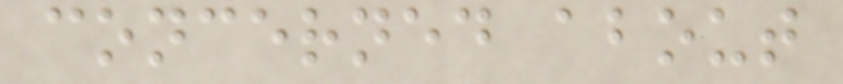concerned about
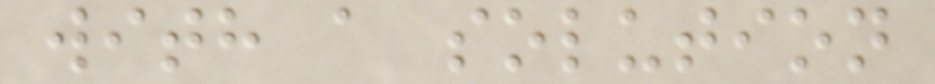with a solution
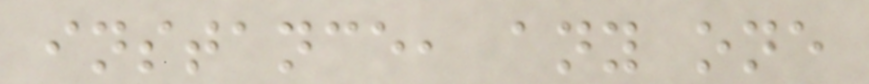instance, any one
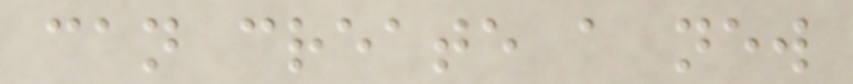can create a new
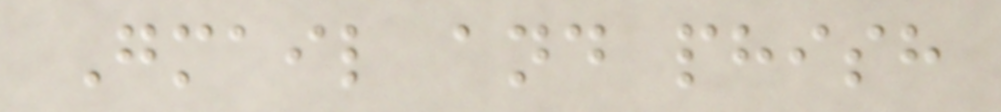Gmail and phish
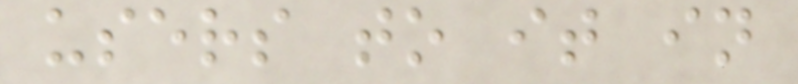users to it in
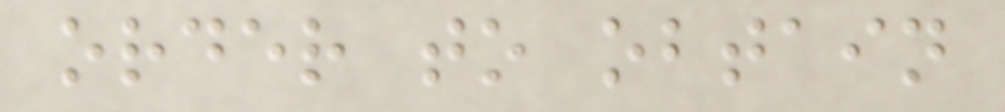order to obtain
